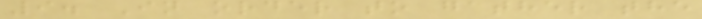9. In order to gather the
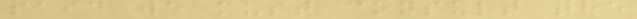said we must consult the
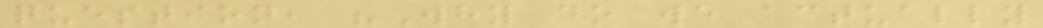question, "Why do we actually
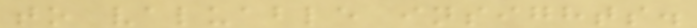to valuable insights.
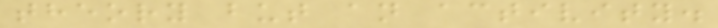theory but an activity.
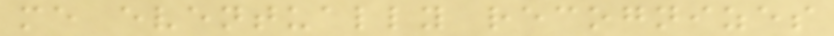me eventually recognizes
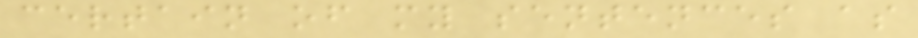certain of my sentences as
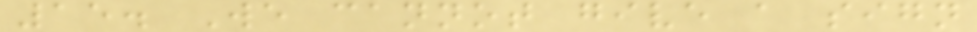15. We cannot give a sign
